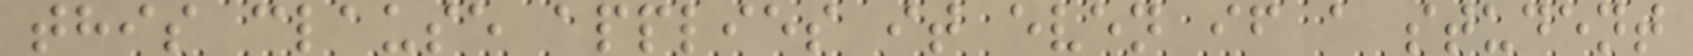this clause applies it even if a student
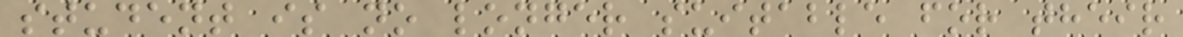student is no longer suitable for their
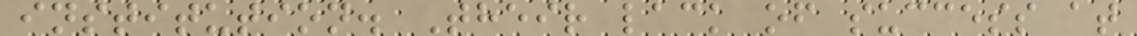institution. Their lack of success at
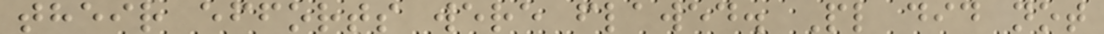their efforts were flawed. Pl did not
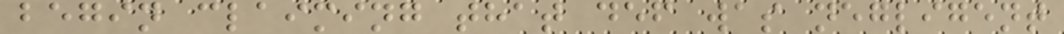begin claiming that def was negligent
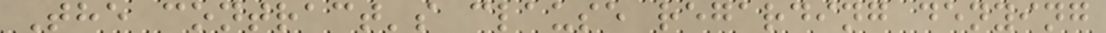The contract's clause regarding denying
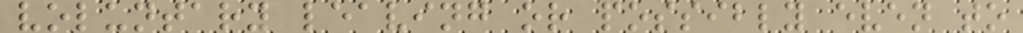voluntary leaving or possibly even to
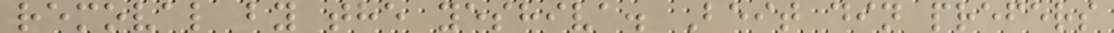removal by the yeshiva. Beit din prefers
